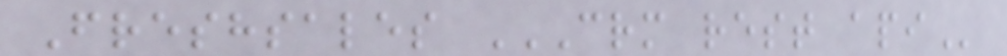Freshsales CRM REST API
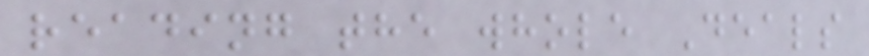reading the whole Deals
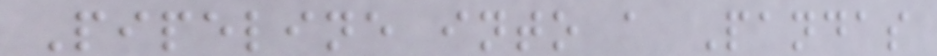Pipeline into a Pandas
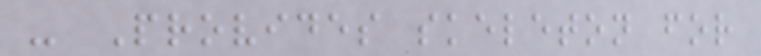- Provides skeleton for
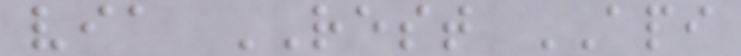via REST API
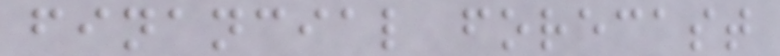financial forecast
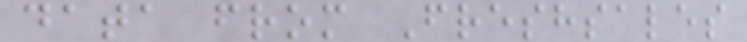data from Freshsales
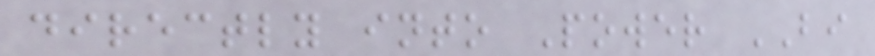directly into Power BI
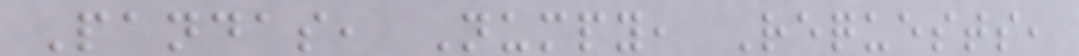Pandas, Numpy, Requests,
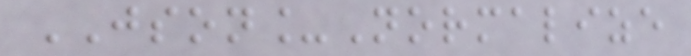JSON_Normalize
